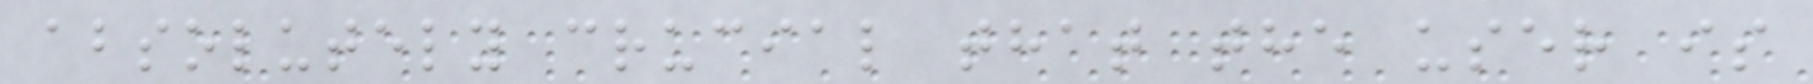absolutely crucial that the user is
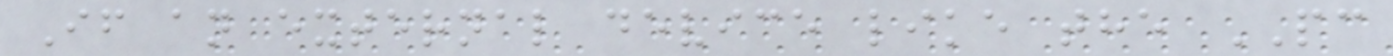If an external device like the PC
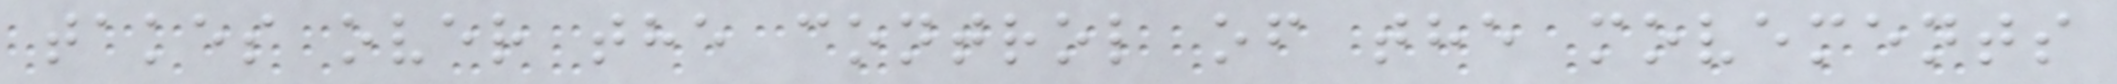takes over the control of the movements
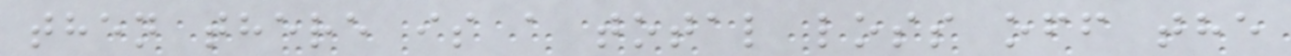then there is a total loss off the
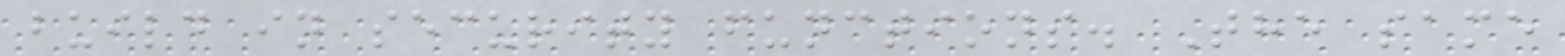build in security functions. The same
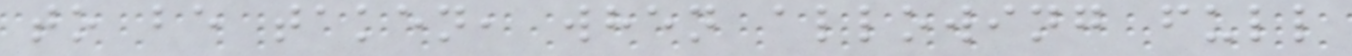to be taken, when allowing full
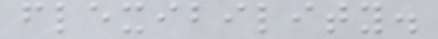flexibility.
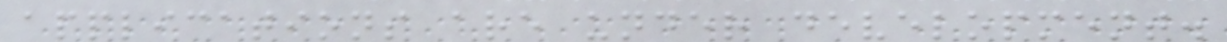applications are under development.
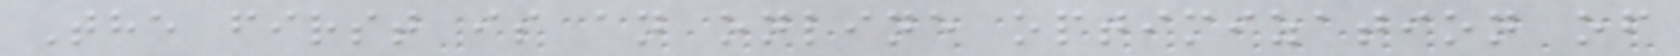The first is an online optimization of
